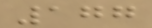177
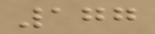177
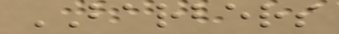BARBERS
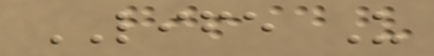LIFE U
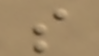s
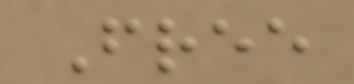Free
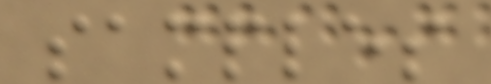samples
